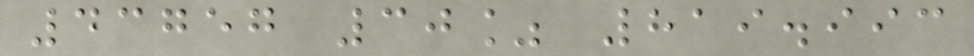43757 30% 819.993
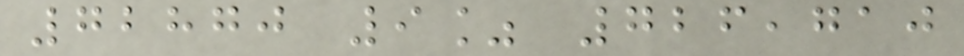72870 9% 726,710
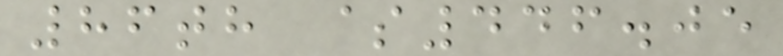86th $446.05
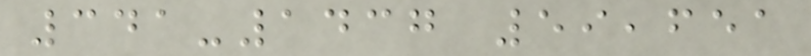341-1437 59,651
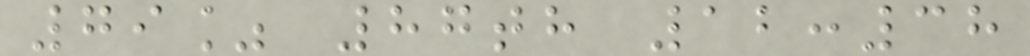79% 87th 12:38
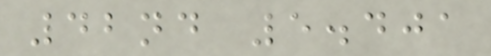42nd 5.401
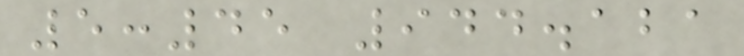5:45 944.121
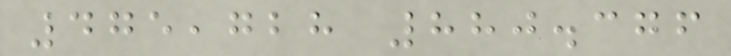475,728 880.376
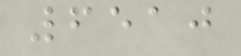6510
